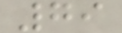79
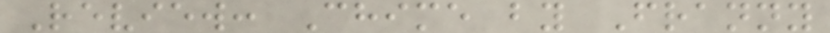Review: Chime by Franny
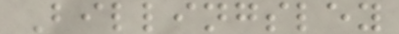Billingsley
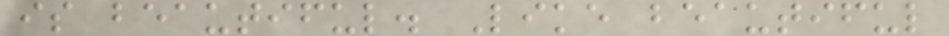is beautiful. Like beautiful
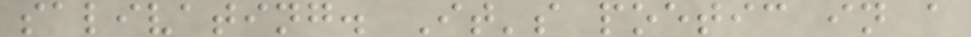salivating. It's poetic in a
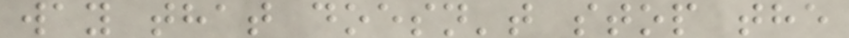way that doesn't stop the
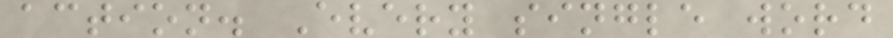action. Every single word
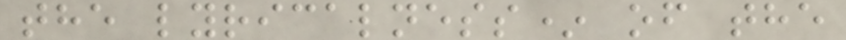the lyricalness* of the
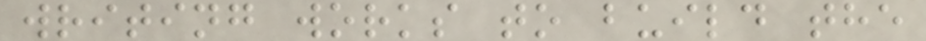writing works to build the
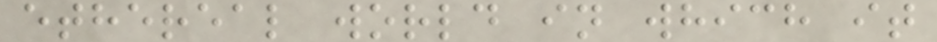ethereal world in which it
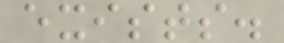exists.
